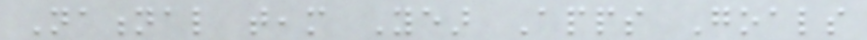National team Year Apps Goals
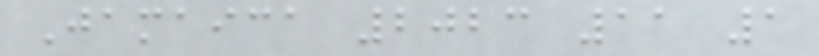Jamaica 2023 11 1
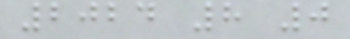2024 8 0
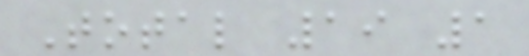Total 19 1
